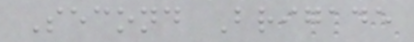Second Brigade
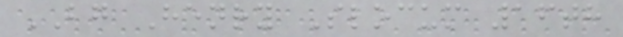BG Henry Slocum 16th
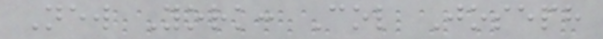New York: Col Joseph
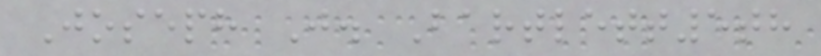Joseph J. Bartlett5th
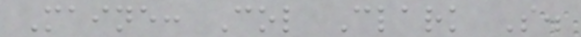Maine: Col Clark S.
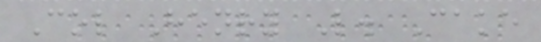Col Henry L. Cake
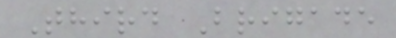Third Brigade
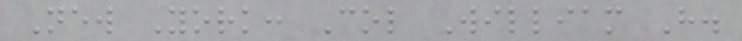New York: Col William H.
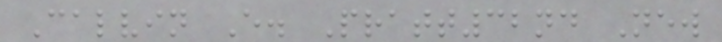Calvin E. Pratt32nd New
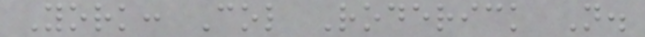York: Col Roderick N.
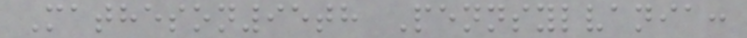Matheson95th Pennsylvania:
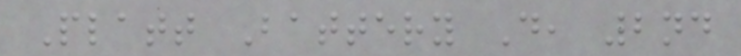Platt Battery D, 2nd
